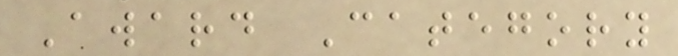Award Category
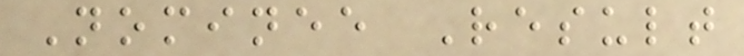Nominee Result
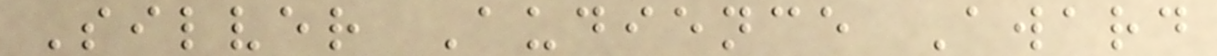Silver Audience Award
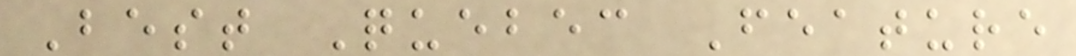Best Quebec Feature
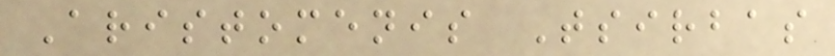Aristomenis Tsirbas
